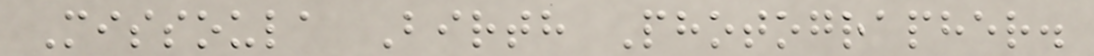Missoula Birth Photographer.
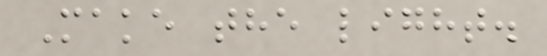Make the light.
